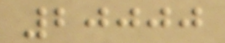20000
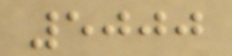5000
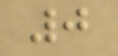0
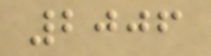2006
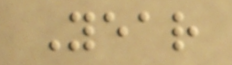Year
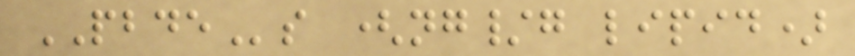PBDEs (ng/g lipid)
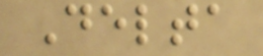Delta
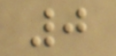0
